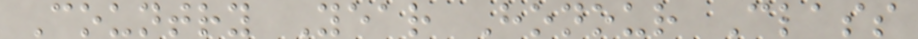Country Year Honour Class
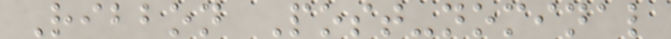Ribbon Post-nominal
